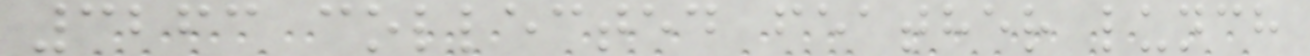3263 collected feather lunch
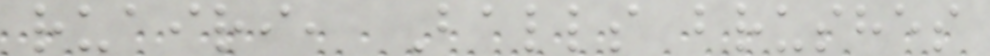ruairi, Balls brushes
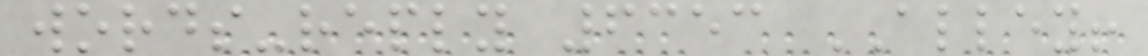words-reply 6353 ALLEY!
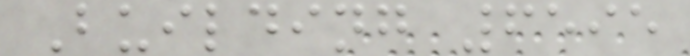Building 6595
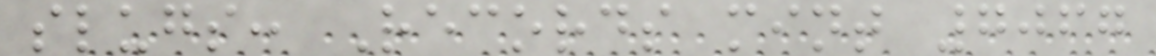slugs: Records mint 7067
